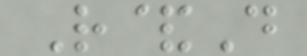R&D
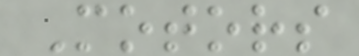Motors
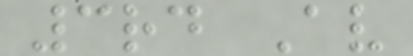3rd Av
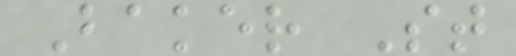Baker St
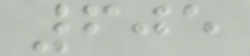605
